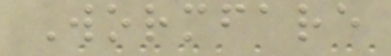Wormfare
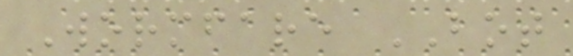Wormfare BOT
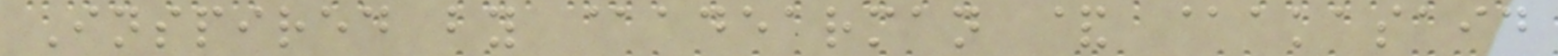Inspired by @adearman & @akasaid
